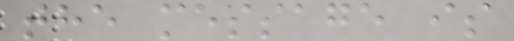the message is
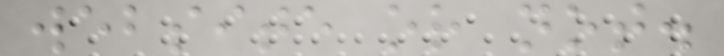website or not.
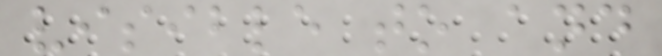visible to and
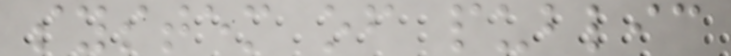system of public
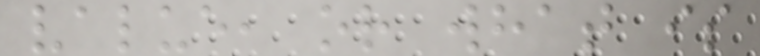value, or what is
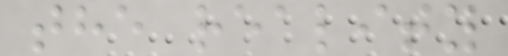the reality
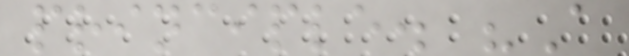principle. "A
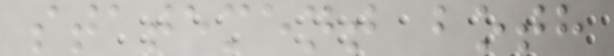statement both
